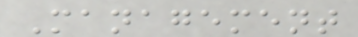Management
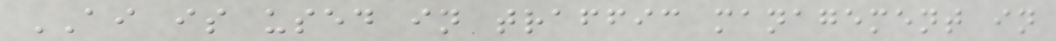AI is used in traffic management in
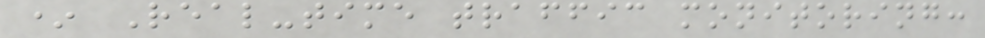* Real-time traffic monitoring:
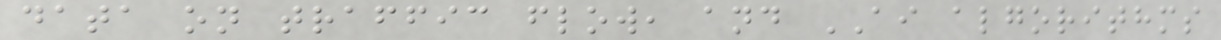data on traffic flow, and AI algorithms
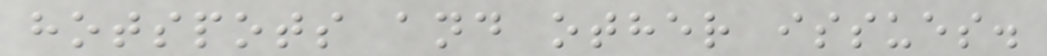hotspots and other issues.
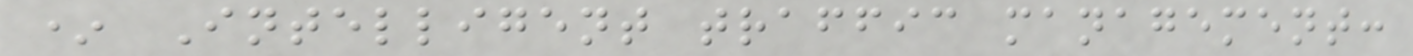* Intelligent traffic management:
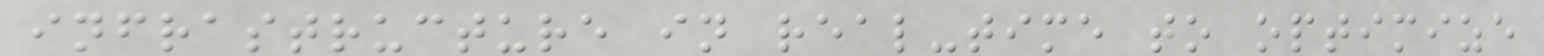infrastructure in real-time to optimize
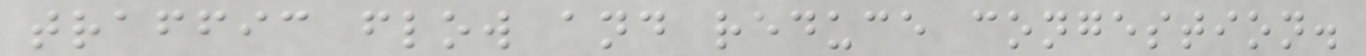traffic flow and reduce congestion.
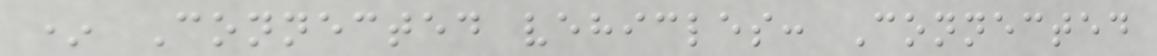* Connected vehicles: Connected
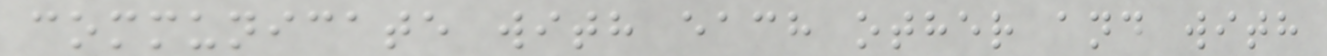communicate with each other and with
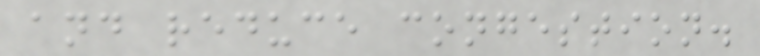and reduce congestion.
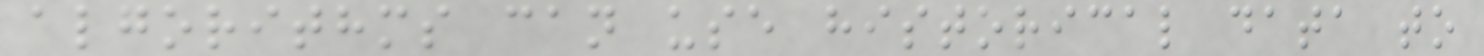algorithms can use historical data to
